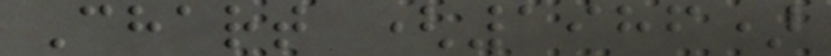Chart (1986)
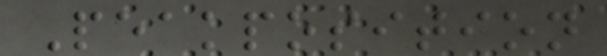Peakposition
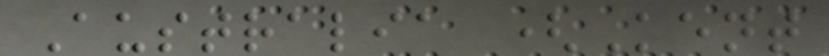Australia (Kent
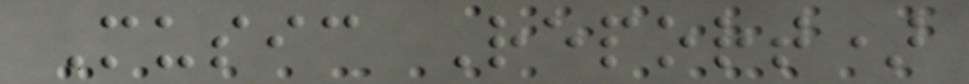Music Report)
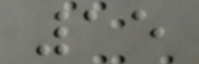15
